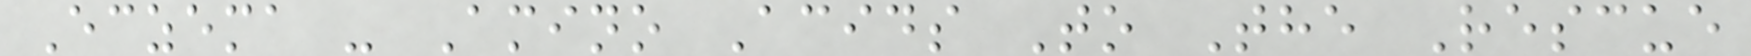Eczema - Amino Acids To The Rescue
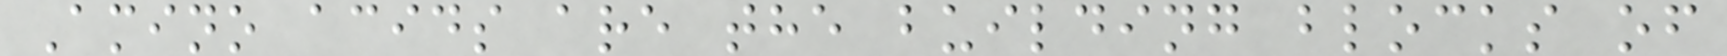Amino acids are the building blocks of
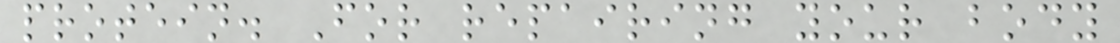protein. For repairing your body
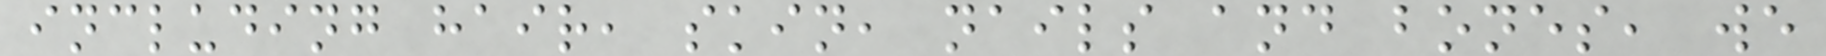including hair, skin, nails and bones, we
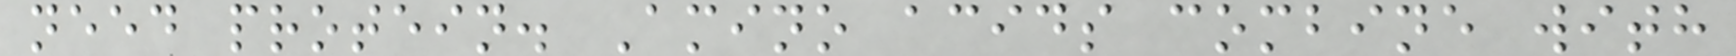need protein. Amino acids combine with
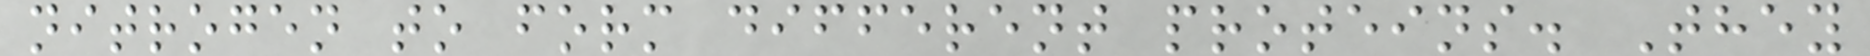nitrogen to form different proteins. They
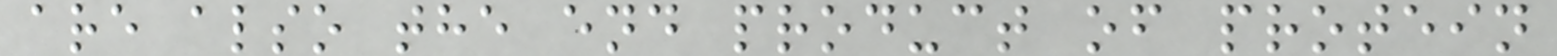are also the end product of protein
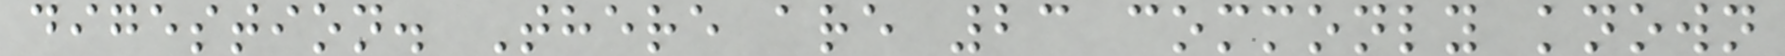digestion. There are 23 commonly known
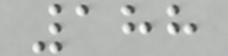188
